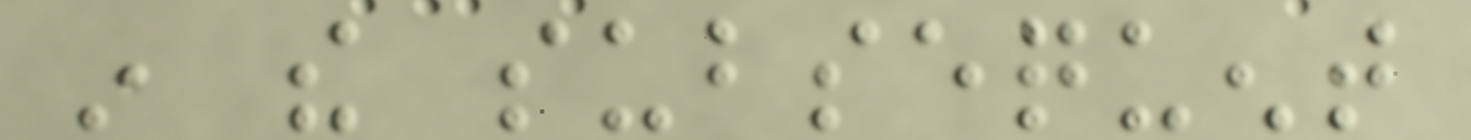in the subsequent
